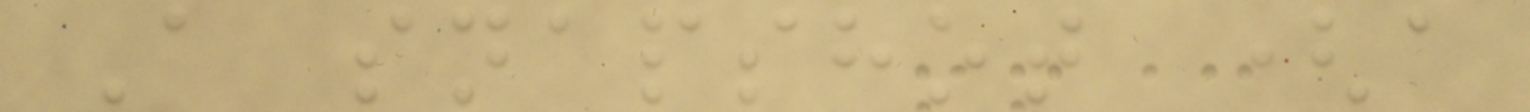A snapshot (a
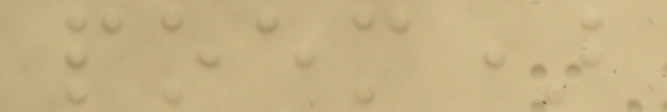poem)
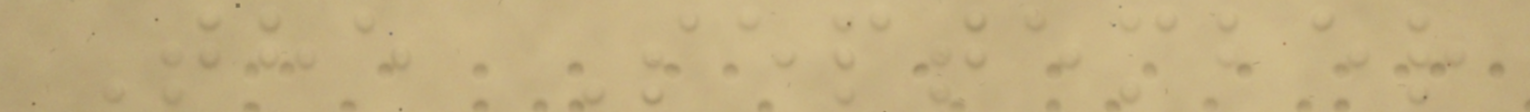The September
